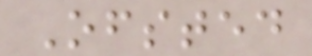Ofsted
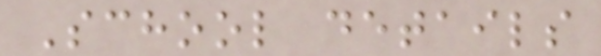School details
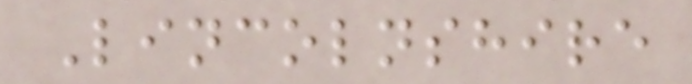Lincolnshire
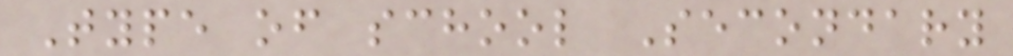Type of school Secondary
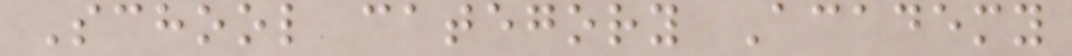School category Academy
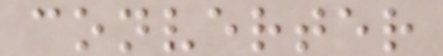converter
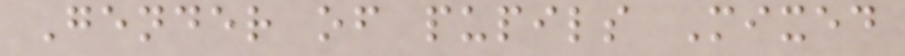Gender of pupils Mixed
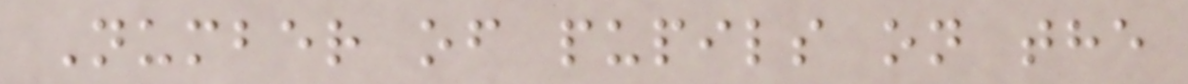Number of pupils on the
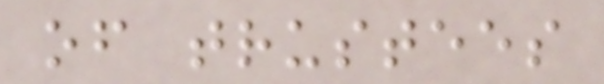of trustees
